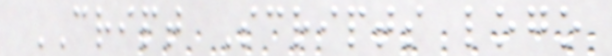CRIPT Scripts logo
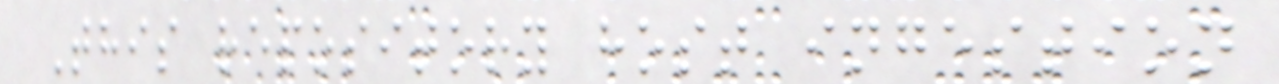This repository host ingestion
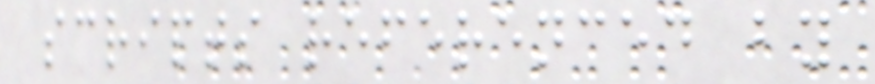scripts referenced by
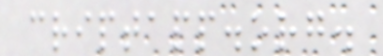criptapp.org.
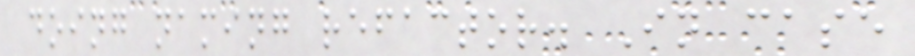doing naming refactor. In case
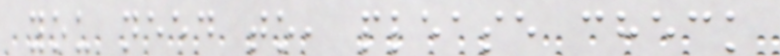you need to, please check
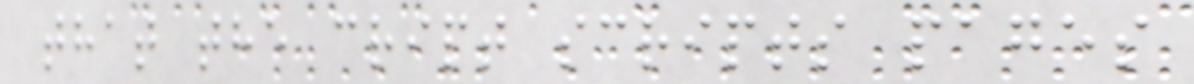that the cript scripts pages
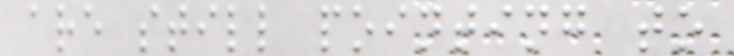are still pointing to
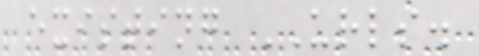existing URLS.
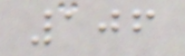106
